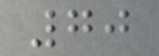70
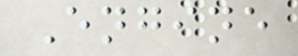Engine
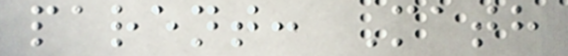parent: Math
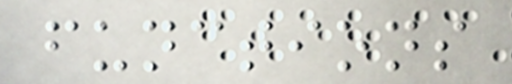functions
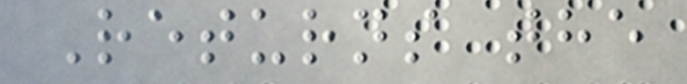Returns the
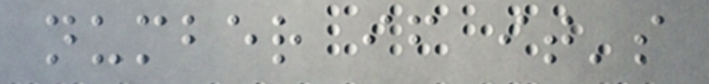number if it's
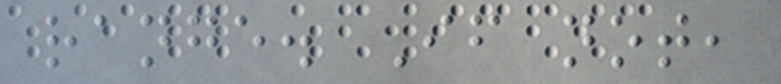range. If not,
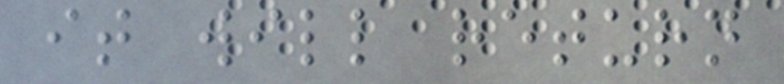it will return
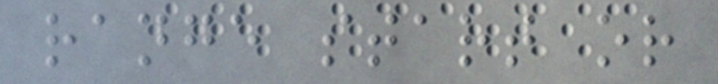range start or
